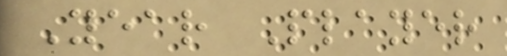Year Player
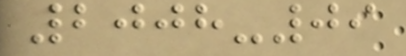2008-09
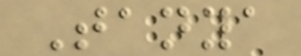Tanya
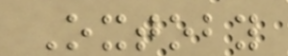Oxtoby
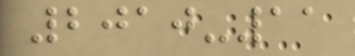2010-11
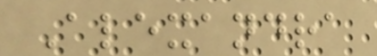Alexandra
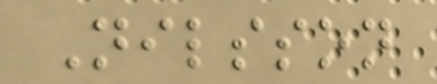Nilsson
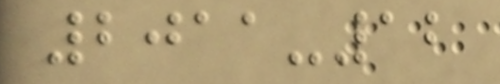2011-12
